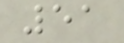51
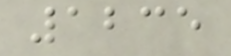1235
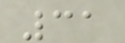31
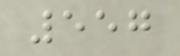557
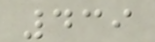439
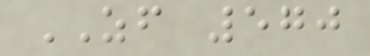ZF 570
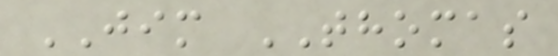JIM THOMAS
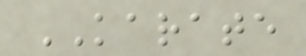KARATE
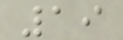19
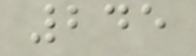245
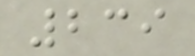239
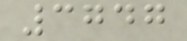3747
